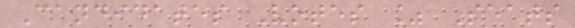Candidates Votes % Seats
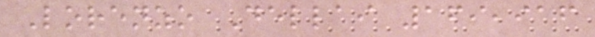Lorenzo Dellai 169,916
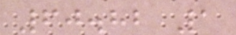60.82 1
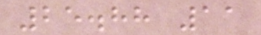25.88 11
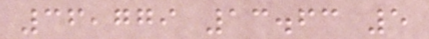36,779 13.63 5
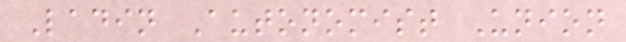Ladin Autonomist Union
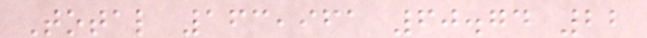Total 163,961 60.74 22
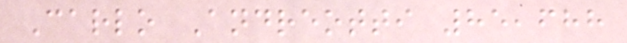Carlo Andreotti 85,688
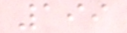199
